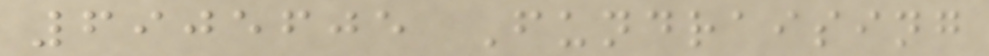6905605 Fundraising
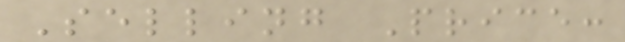Selling Price:
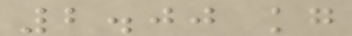2.00 kg
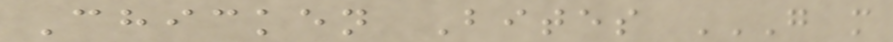Chicken Bites G M
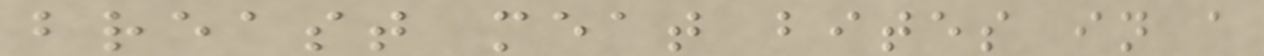breast meat bites in a
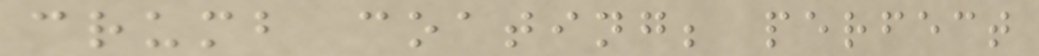crumb coating; perfect
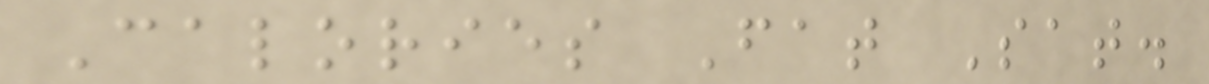Calories Fat Sat.
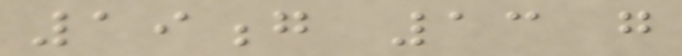19g 13 g
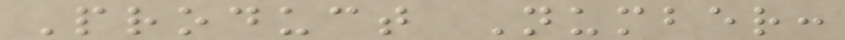Product Number:
